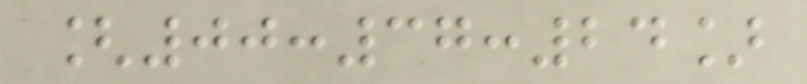[00:37:24]
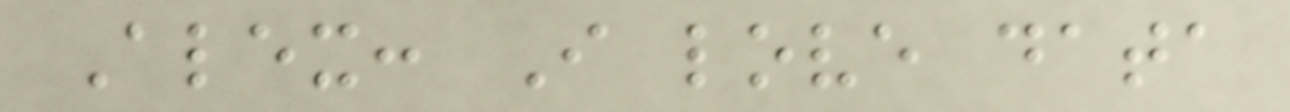Alex: I love data
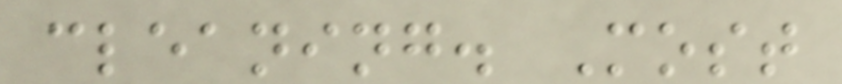cleaning. Most
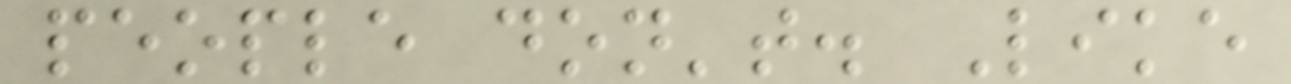people don't. Like
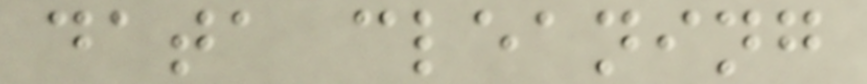data cleaning
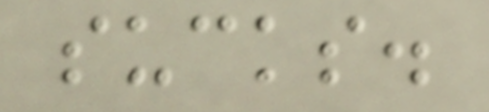sucks.
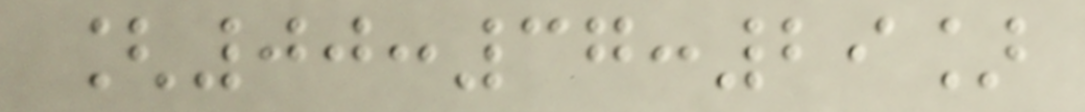[00:37:29]
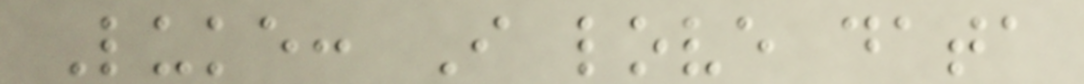Luke: I love data
